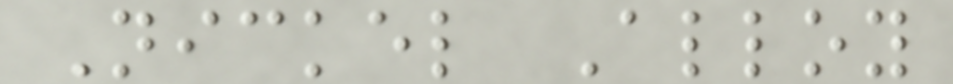Nickel Alloy
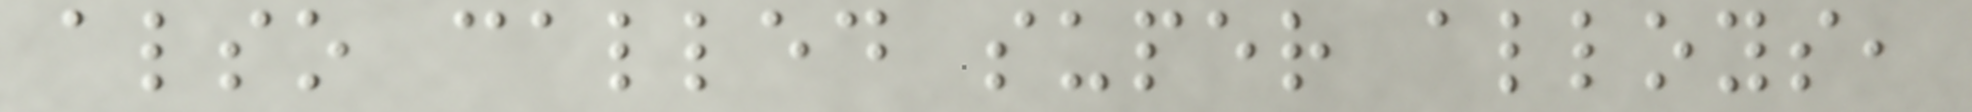also called super alloys,
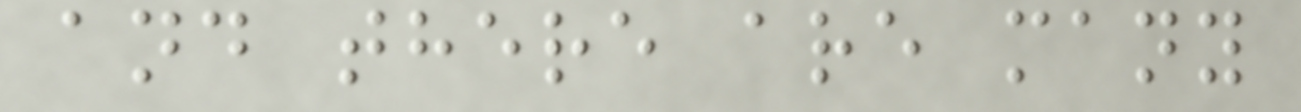and there are many
